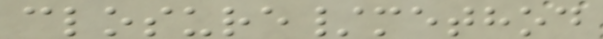closure/method
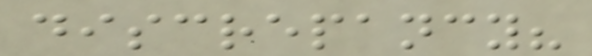discrepancy?
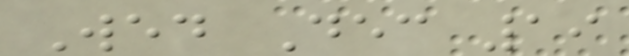Wed Dec 19
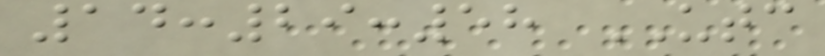14:29:58 UTC
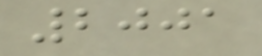2001
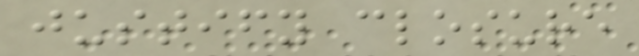justify closure
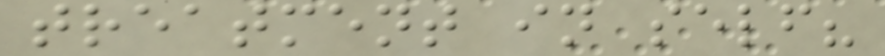treatment in self?
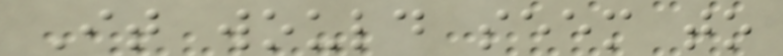It would seem to
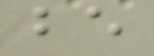be
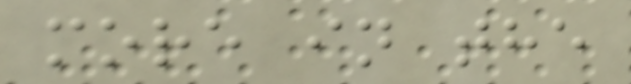more in the
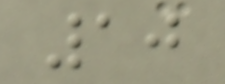10
